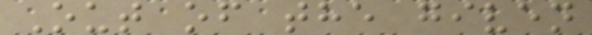Out of the given
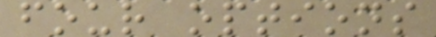four options
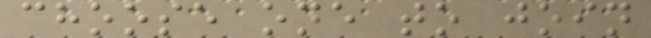choose one to join
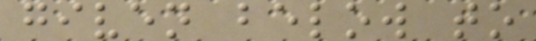given below to
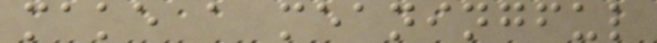make a meaningful
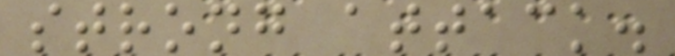strong attack.
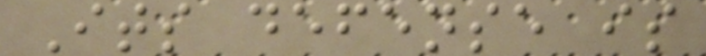Its defense is
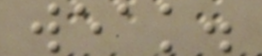weak.
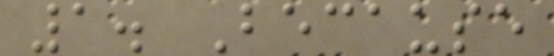1. Because
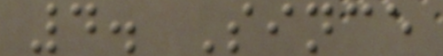4. Since
